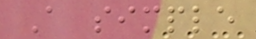A simple
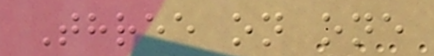Three on one
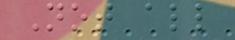Not all
